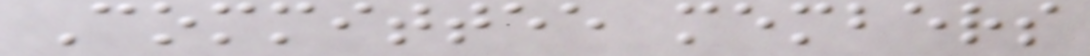Committee members
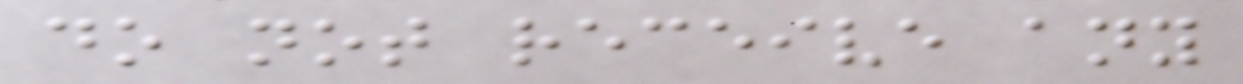do not receive any
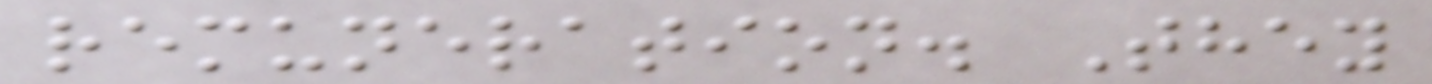remuneration. They
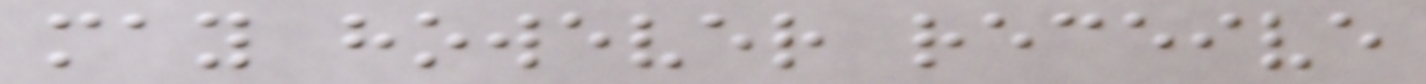may however receive
